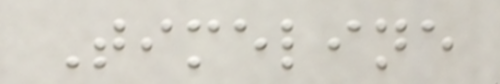Timeline
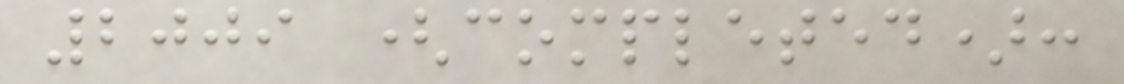2009 (completed):
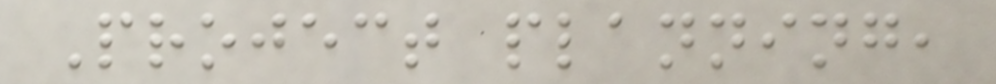Project planning,
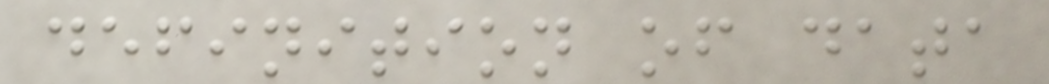definition of data
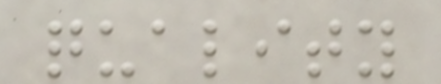quality
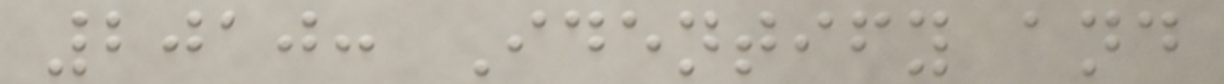2010: Identify and
